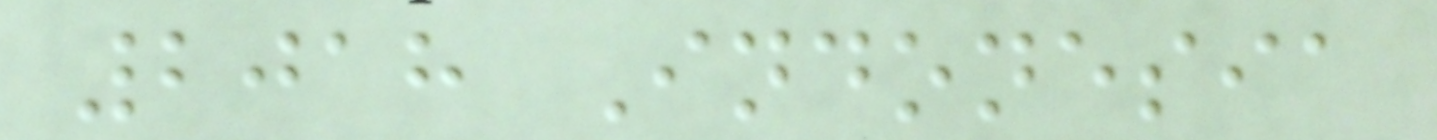2018 Indonesia
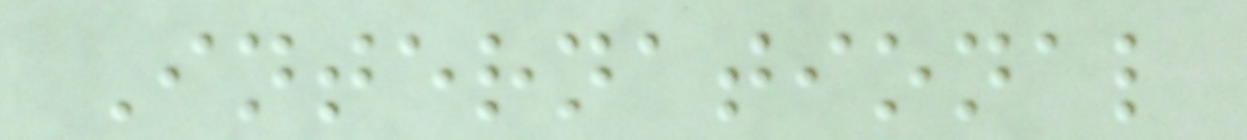International
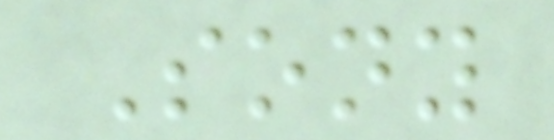Sony
